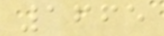1665
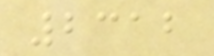2312
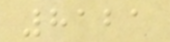8121
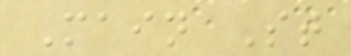Main St
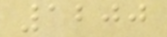1200
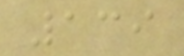139
